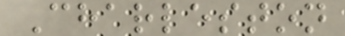Charleston
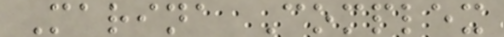Marina Complex
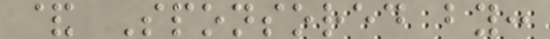& Sponsored by:
